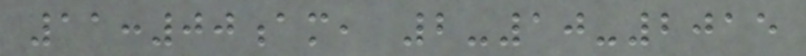11:00am, 2-10-2015
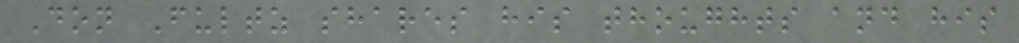Don Fultz shares his thoughts and his
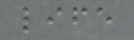life
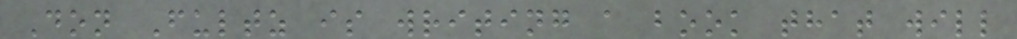Don Fultz is writing a book that will
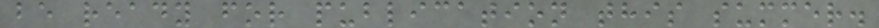be ready for publication this summer.
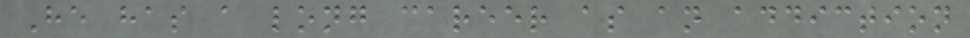He has a long career as an addiction
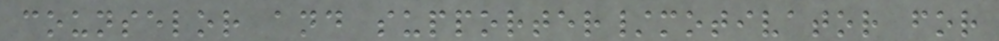counselor and supporter/motivator for
